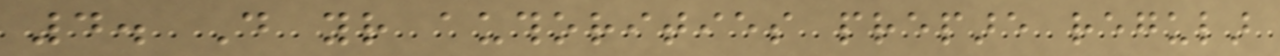4. Do your authorities prepare regular
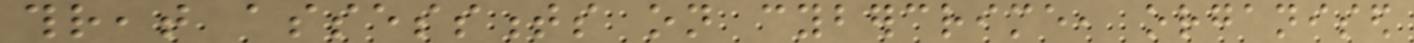threat assessments on cybercrime, organised
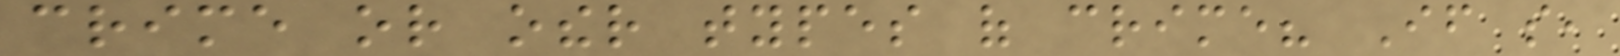crime or other types of crime? If so,
